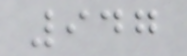947
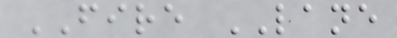FIRE LANE
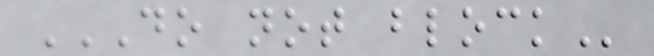DO NOT BLOCK
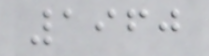1960
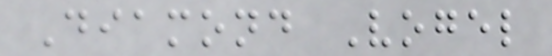Diamond Vogel
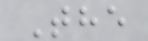The
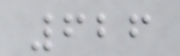626
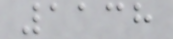1138
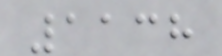1138
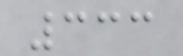333
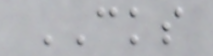CKS
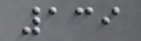139
